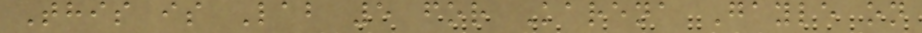This is Lab 5 for Karena Gayle on
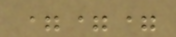===
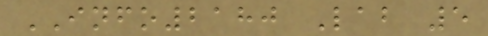INFO2180 Lab 5
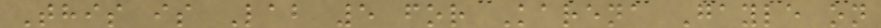This is Lab 5 for Karena Gayle on
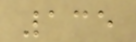135
